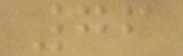76
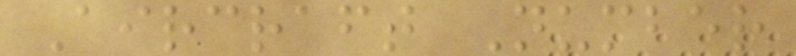Aircraft Number
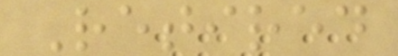Retired
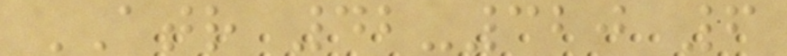ATR 42-320 6
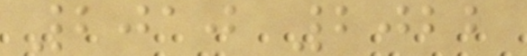2010 2022
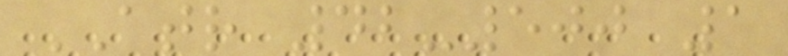ATR 42-500 1
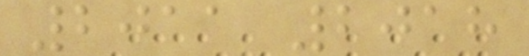2011 2018
